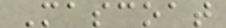Mascoat
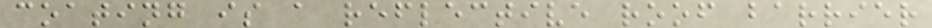coating is a reflective roof barrier
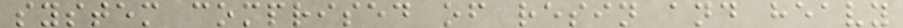system comprised of resin and heavy
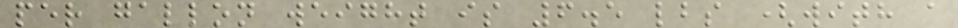per gallon weight is 6.5 lbs (with a
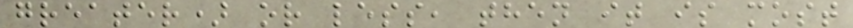greater) or less, then it is most
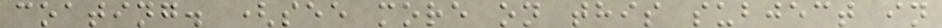coating. (see more on this subject in
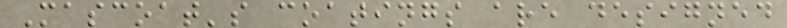Mascoat's coatings are designed
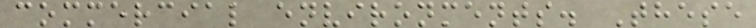commercial environments. These
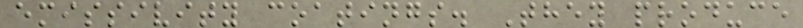emissivity coatings. They produce
